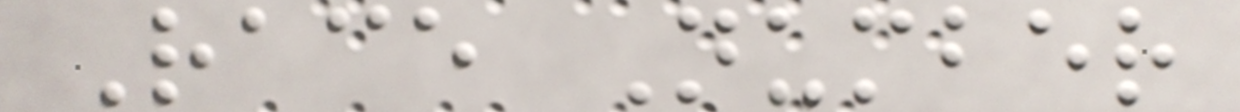Race Number
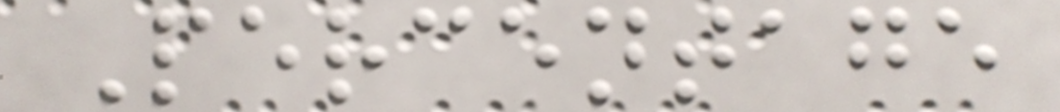Percentage
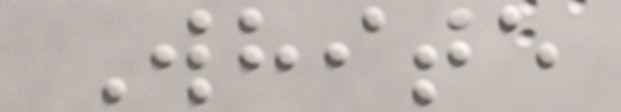White
